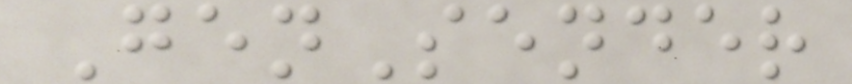GenSender
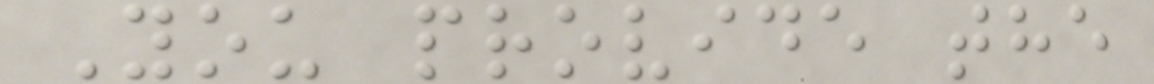You provide the
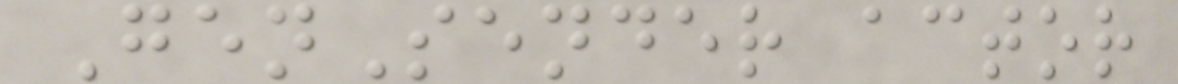GenSender actor
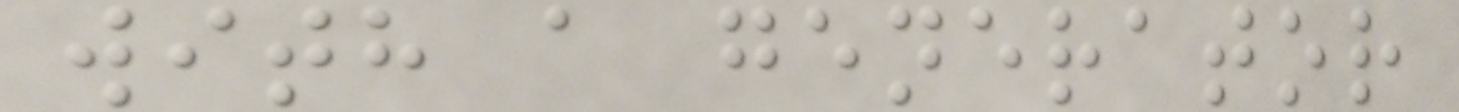with a generator
